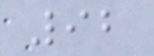92
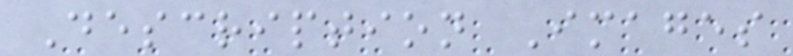Description Images
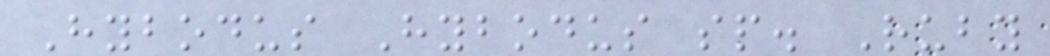Hybodus Hybodus sp. Ruby
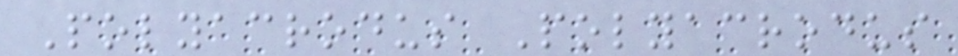Polyacrodus Polyacrodus
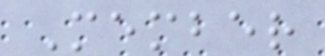Member
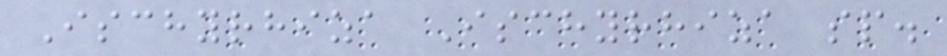Ischyrhiza Ischyrhiza sp.
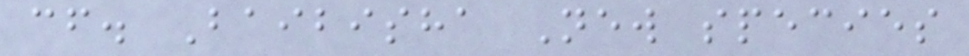cf. Baibisha New species
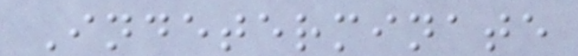Indeterminate
